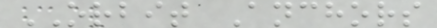ORBIT Anchors
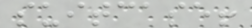suitcase!
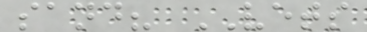sand? VETS
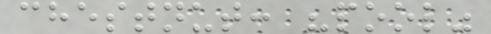chestnut: "pool"
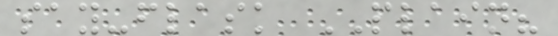say-flask PLAIN?
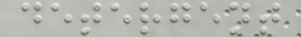detergent
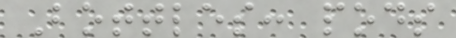Bottles: pods
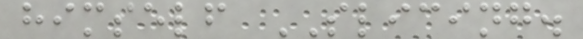himself SLICING.
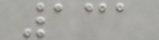131
